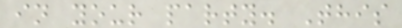in your party. This
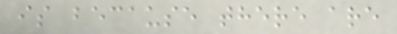is because there are
